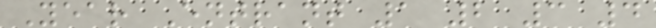Year Entrant 1 2 3 4
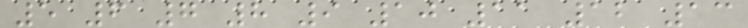5 6 7 8 9 10 11 12 13
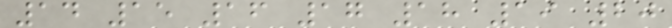14 15 16 17 18 19 20
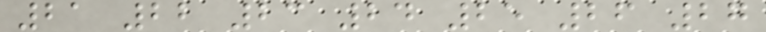21 22 23 24 25 26 27
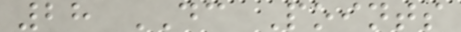28 DC Points
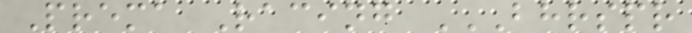Prema Racing BHRSPR
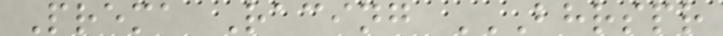Prema Racing BHRSPR
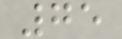75
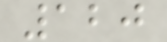120
